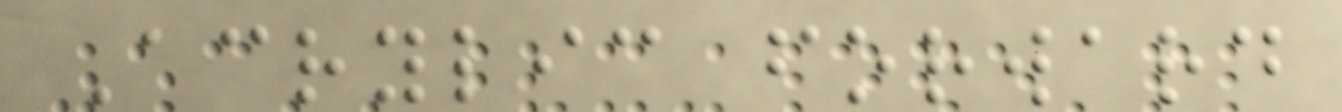Acrylic forward
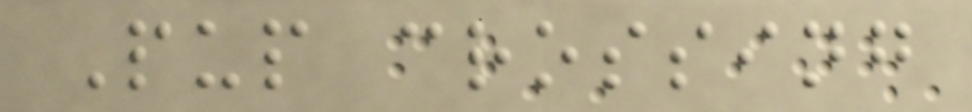Pup crossing
